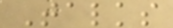Talks
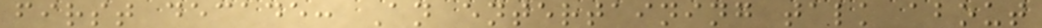first decade: An entertaining talk about
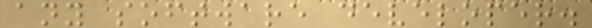any software developer.
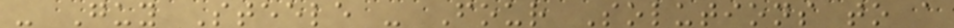- Guy Steele - Four Solutions to a
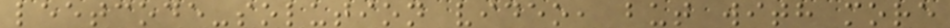leetcode-solution video, but with more
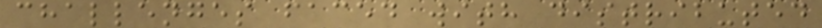challenges faced with distributed
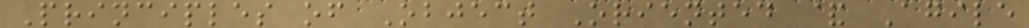Principles of Object Oriented & Agile
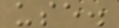use.
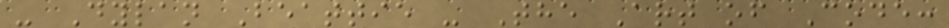- Dylan Beattie - The Art of Code:
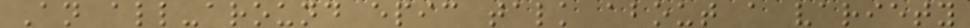An all-around epic talk about a variety
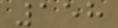158
